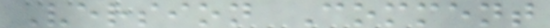Version Comment
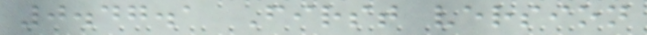0.47.1 First version
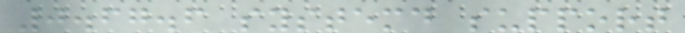0.67.6 systemd support
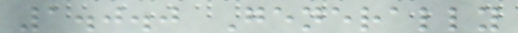1.0.0 Generally
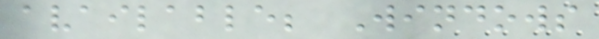available; Windows
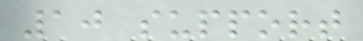10 support
